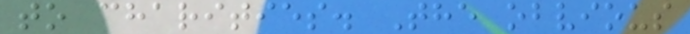to charities. The obvious
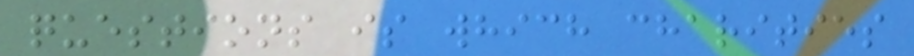questions is which charities
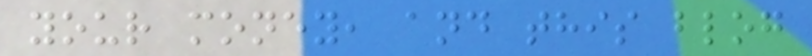your money, and this blog
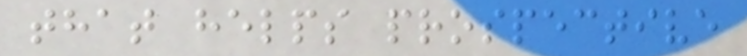that helps prospective
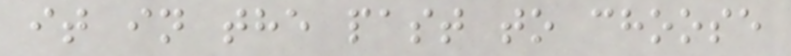it in the past to choose
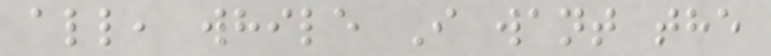all, while I want the
